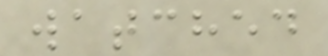watched
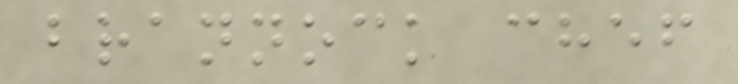brannock chef
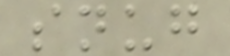snug
